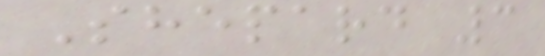Shepard 3
